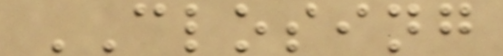CLOSING
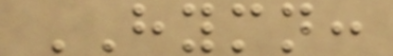HYMN:
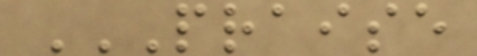PRAISE
